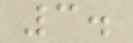3.
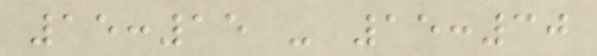15:15 - 15:30
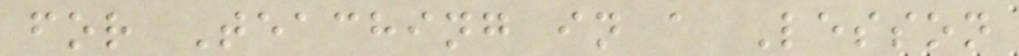for Teaching in a Lesson
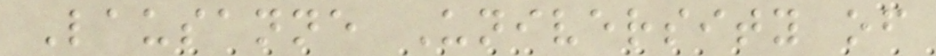Lausanne University of
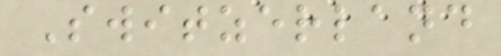Switzerland
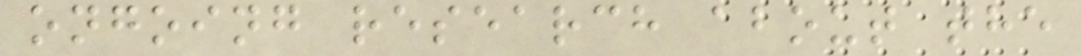ongoing research about the
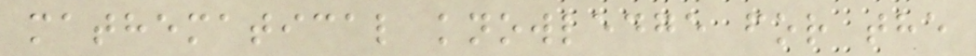mathematical knowledge for the
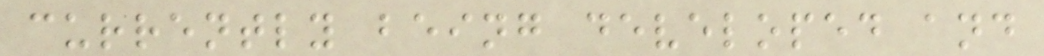currently being developed and
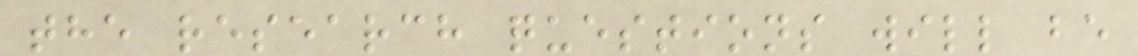the research questions will be
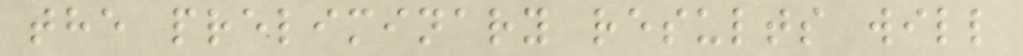the preliminary results will
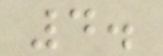4.
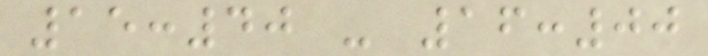15:40 - 16:00
